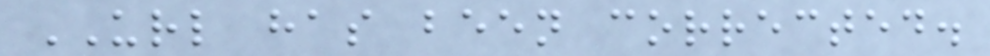URL has been corrected.
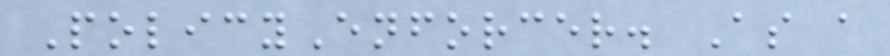PolicyEnforcer. As a
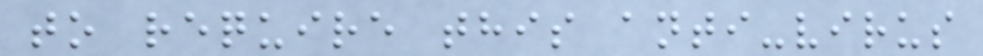to require this anti-virus
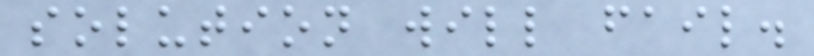solution will fail.
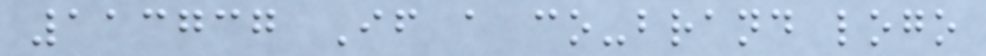113737 If a co-brand logo
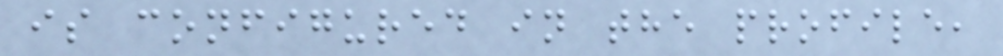is configured in the profile,
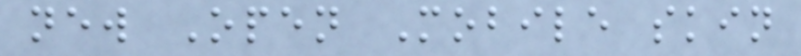new Open Mobile skin
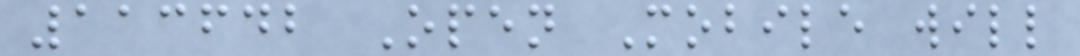113642 Open Mobile will
